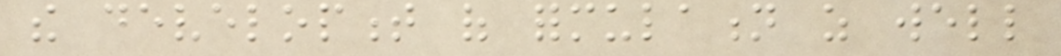the development of formulation as well
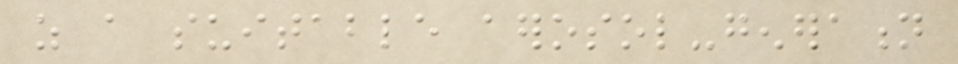as a suitable aerosol-generation
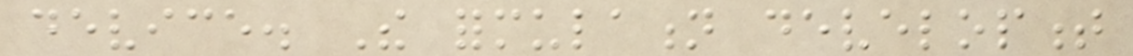device. The formulation development
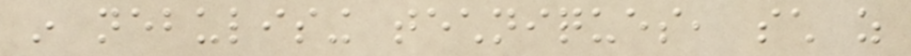in nebulising techniques, such as
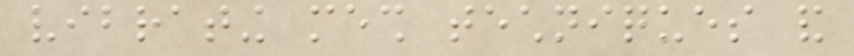vibrating mesh techniques and
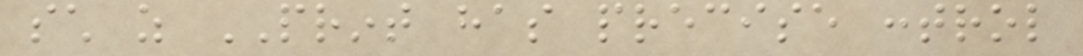such as PRINT has precise control
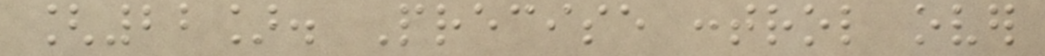[22]. Precise control over
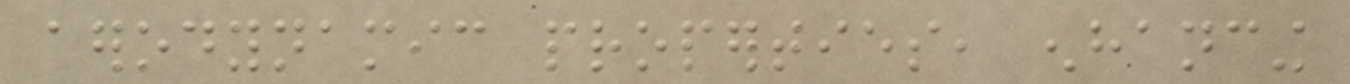aerodynamic properties, enhancing
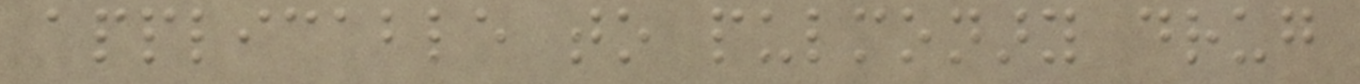applicable to pulmonary drug
